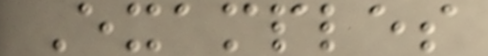Examples
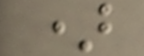)
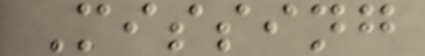Missing
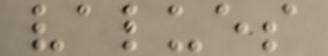values
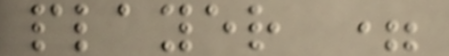player =
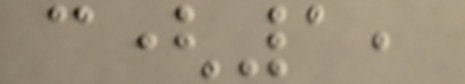c(1,
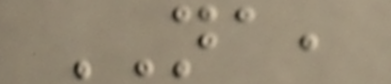NA,
